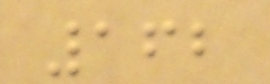162
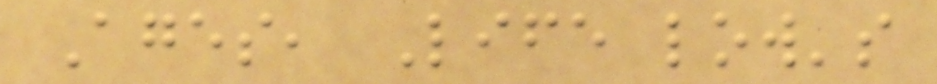Ages, Life low's
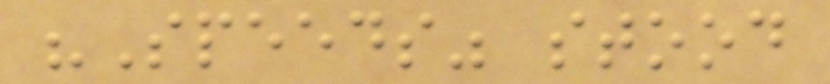"Speeds" stood
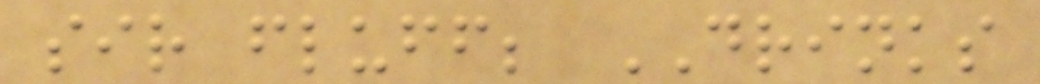sir fluff; DRINKS
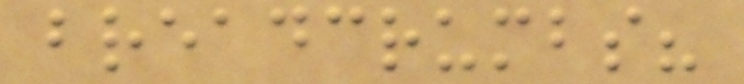breadcrumbs?
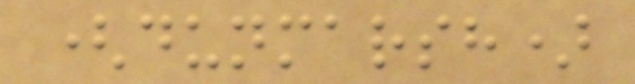(dunmarsh)
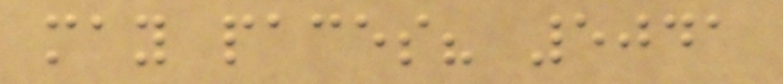may paces? 5041
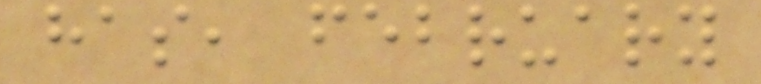has, february
